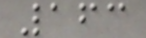163
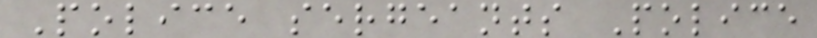Police sergeants Police
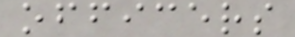officers
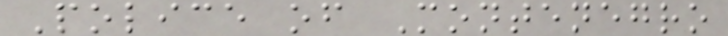Police of Montenegro
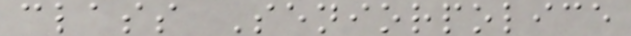class Seniorpolice
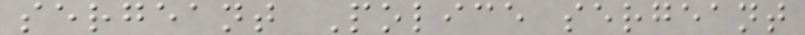sergeant Police sergeant
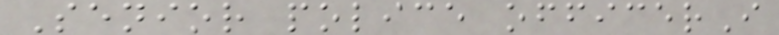Senior police officerI
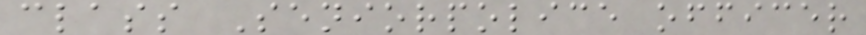class Seniorpolice officer
